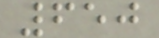650
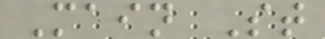Main St
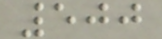500
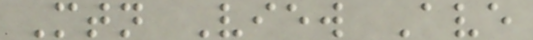Mtn View Ave
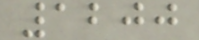1200
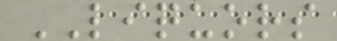LIQUORS
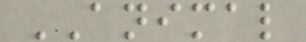ANIMAL
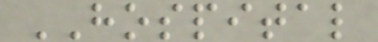HOSPITAL
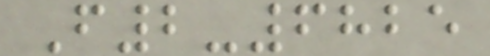F2-6825
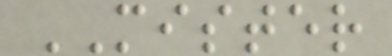MISTER
